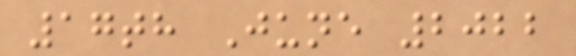17th June 2022
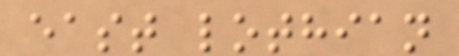east lothian
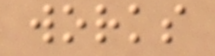works
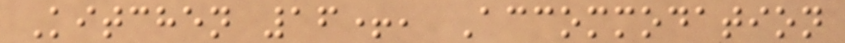Kitchen 16+, Accommodation
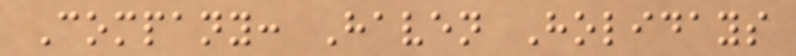Company: Haven Holidays
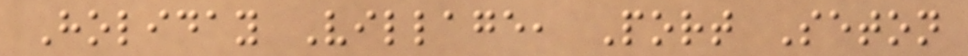Holiday Village, Port Seton
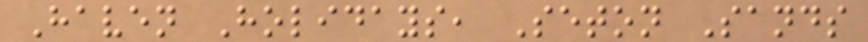Haven Holidays, Seton Sands
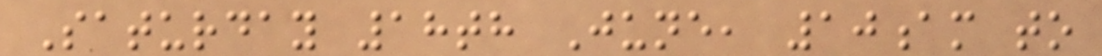Saturday 18th June, 10am to
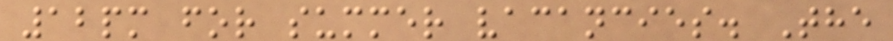12pm for summer vacancies. The
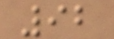92
